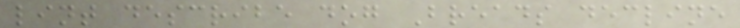lint describe dog Breads decline
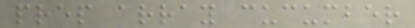prep array cucumber
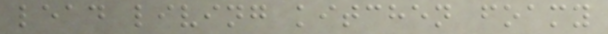lead living kitchen foamy
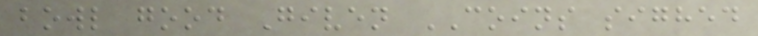bowl good Given COINS sighed
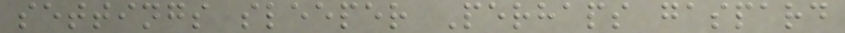settings sleeper Perhaps gaspard
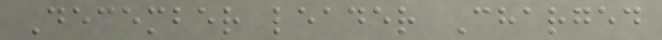December leader Charged
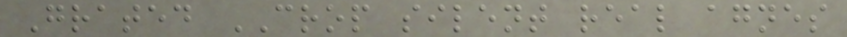Grated CROP silent real agnes
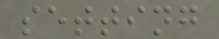setting
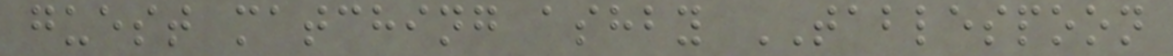guest matching ashby TABLESPOON
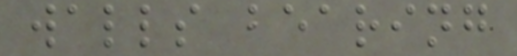walls bearing
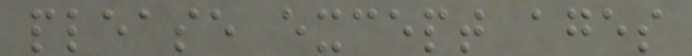please except ages
